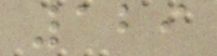129
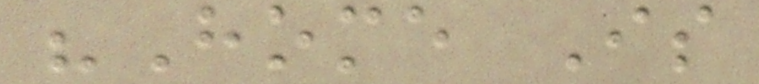"Home Is
